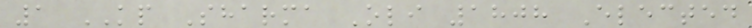1 KP Sharma Oli 1808 Elected
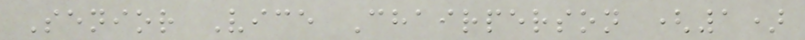Senior Vice Chairperson (1)
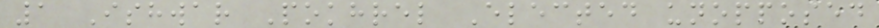1 Ishwar Pokhrel Elected unopposed
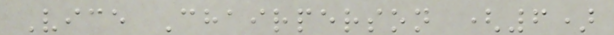Vice Chairperson (6)
